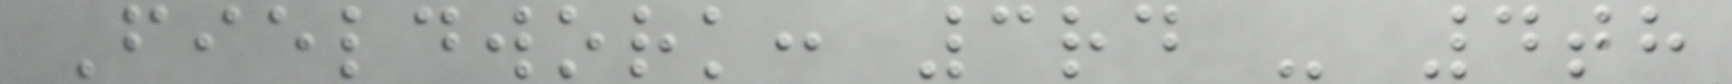Fieldwork: 3rd - 4th
